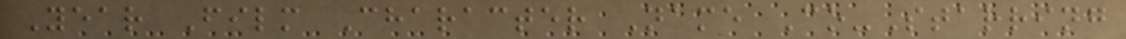Year Film Character Name Co-Starring
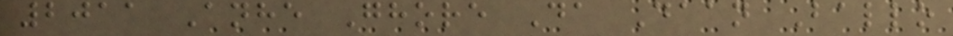2011 Anhe Ghore Da Daan Ballo
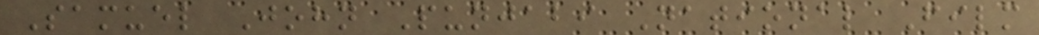Samuel John Punjabi National Film
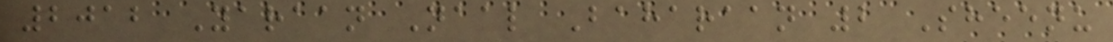2012 Yaraan Naal Baharaan 2 Sheenu
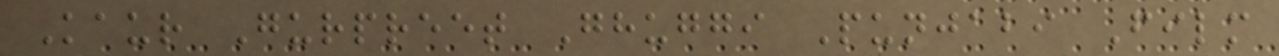Kaur Gurpreet Ghuggi Punjabi Film
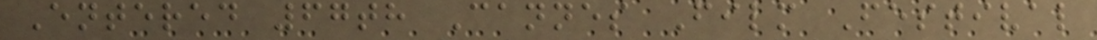Entered 67th Cannes Film Festival
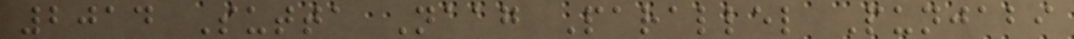2014 Sutta Naag Parallel Punjabi
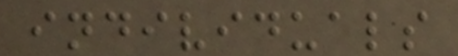individuals
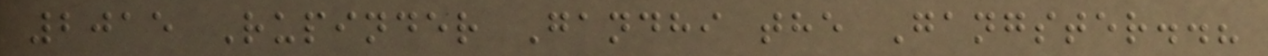2015 Rupinder Gandhi the Gangster..?
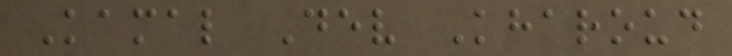Kamal Dev Kharoud
